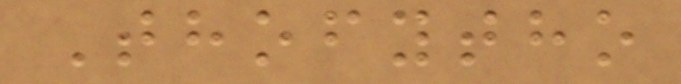Thofytho
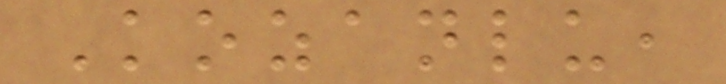Kozanlu,
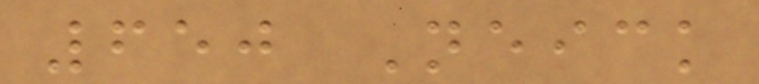650 Neick
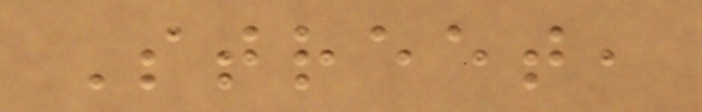Street,
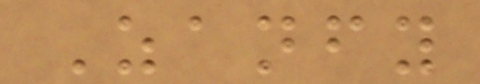Zanfy
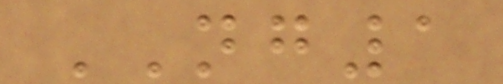NG1
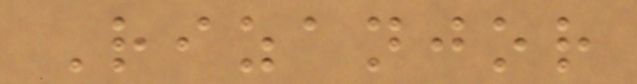Rizanjor
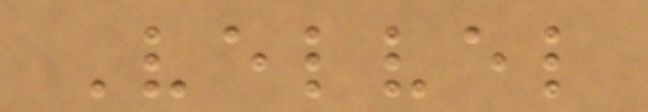Velvel
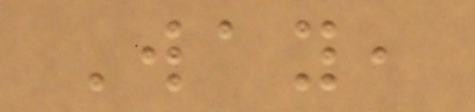Way,
